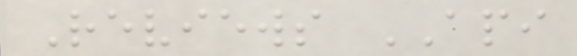Reviews API
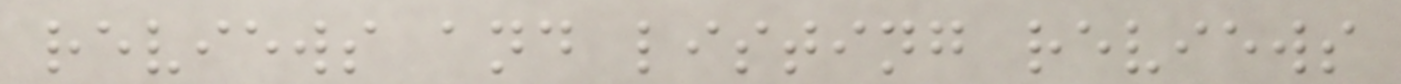reviews and listing reviews
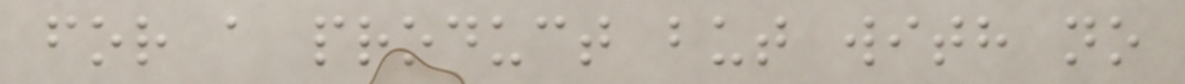for a product but with no
